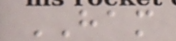HAM
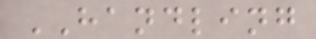HANDLING
